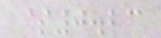$0.23
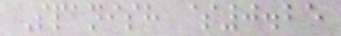Spanish $0.25
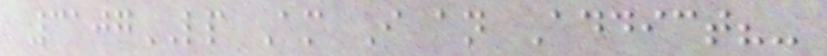3107LP Am I an Addict?-
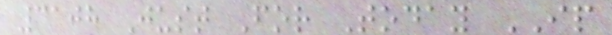3108 Just For Today IP
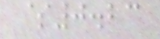$0.23
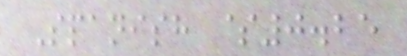Spanish $0.25
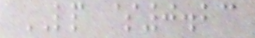LP $0.23
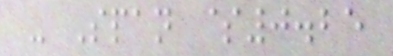- Span $0.25
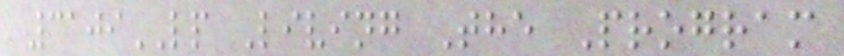3109LP Living The Program
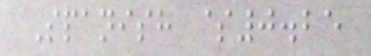Spanish $0.25
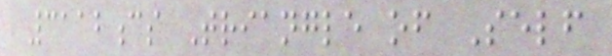3112cs Triangle of Self
